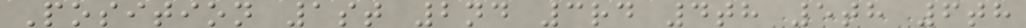Position 1st 2nd 3rd 4th 5th 6th
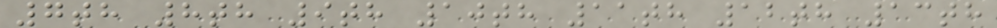7th 8th 9th 10th 11th 12th 13th
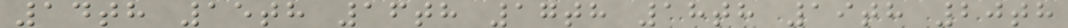14th 15th 16th 17th 18th 19th 20th
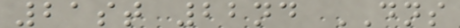21st 22nd DNS
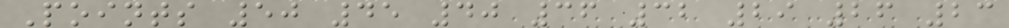Points 50 45 40 36 32 29 26 23
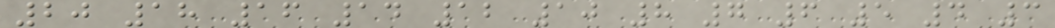20 18 16 14 12 10 8 7 6 5 4 3
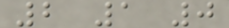2 1 0
